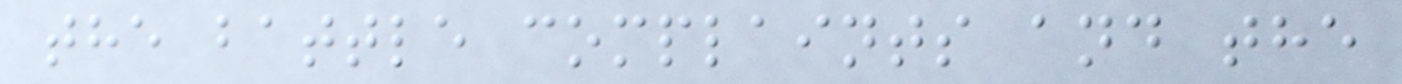the battle complaints and the
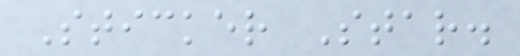Sticker Star.
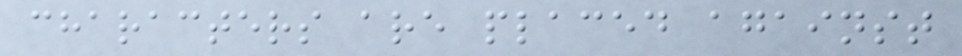characters are placed against
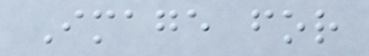Image for
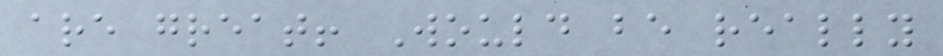are great! Would be really
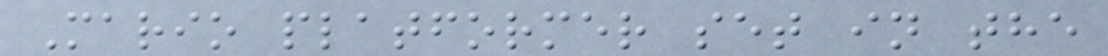Mario platformer set in the
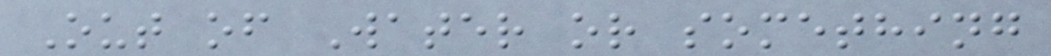Out of Water or something
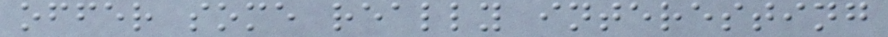offer some really interesting
